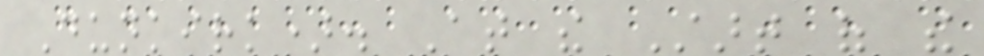Dunkirk). At the Start of the
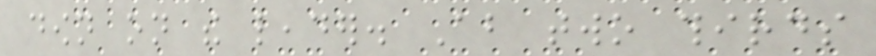down on the leader. About two thirds
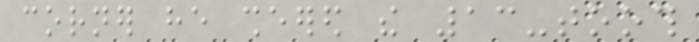corner he sheered the 13-tooth
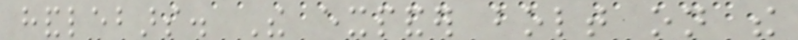handlebars. The expander bolt on the
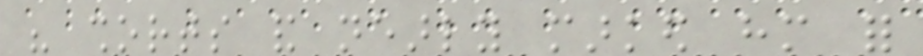his shorts and nearly marked him for
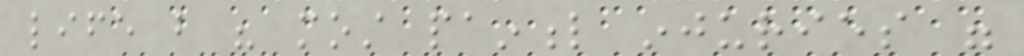life but his most painful injuries were
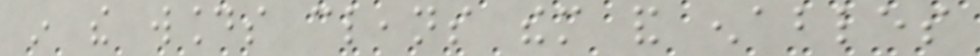in the wounds cleans them and enables
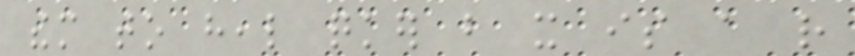them to heal quicker but it is a rather
